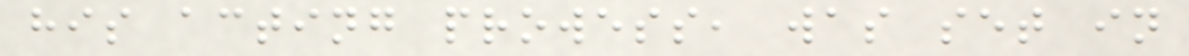his acting prowess, was set in
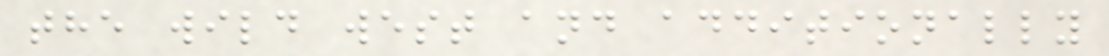the wild west and additionally
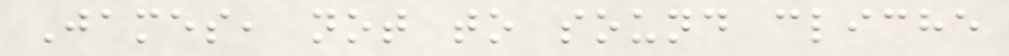James, not to sound cliche
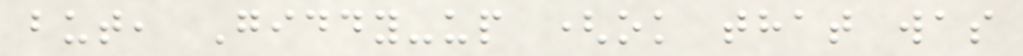but, Giddy-up (ok that was
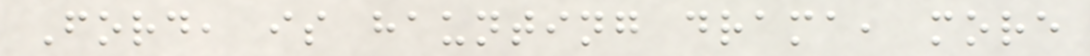Ford, is haunting drama, more
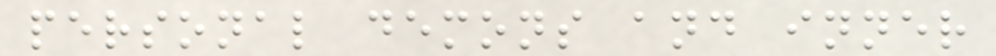personal demons and inner
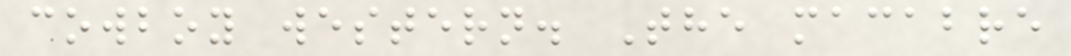cowboy western. The macabre
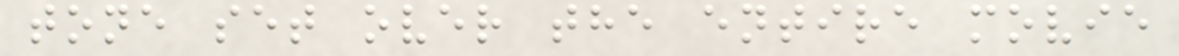tone set over the entire movie
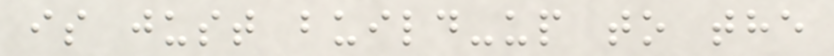is just build-up to the
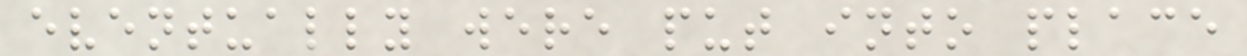eventually were put into place
